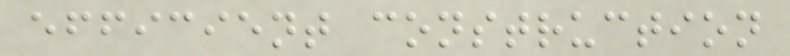efficient construction
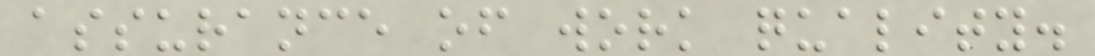assurance of work quality.
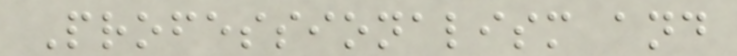Professionalism and
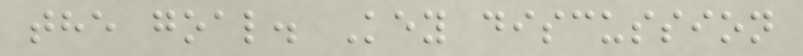the goal. Key discussion
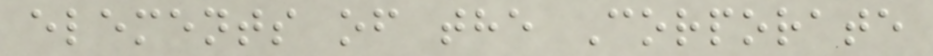elements of the Corporate
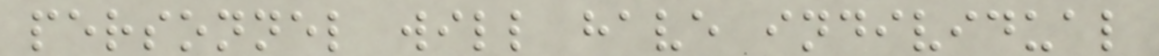personnel will have individual
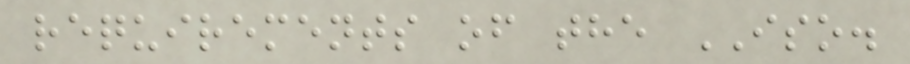requirements of the ISO.
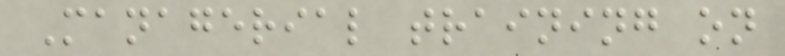Managerial training on
